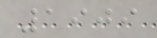1909
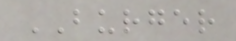BURGER
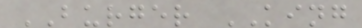BURGER KING
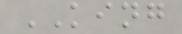KING
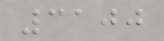3100
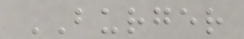BURGER
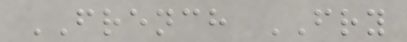FRENCH FRY
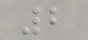2
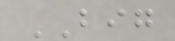BIG
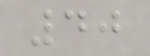40
